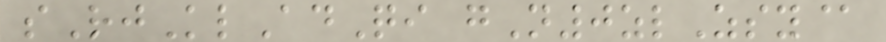sRjKlAdQi gN0zlZsy@
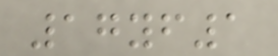17yf1
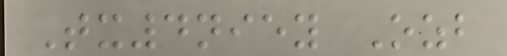Tx4niey Ozb
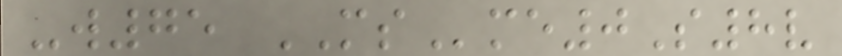-w75 MSme0S8v
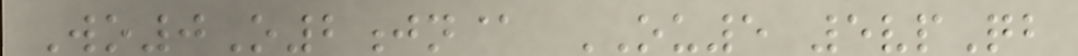Wo0O2jn@ OU5 5vpQb
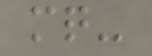mq-
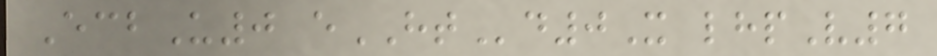EcbU0 eHTd0X lhpV7
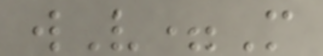wV=M
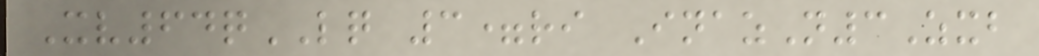Xv64qLQ 3=ri InazN3Zxb
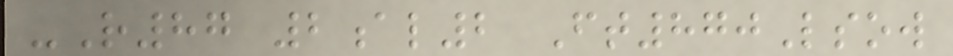-R87 2al2 Ft870Lsow
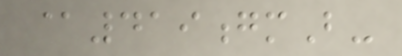@419gmB-
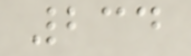234
